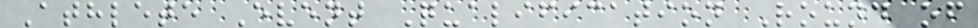Athlete Event Qualification Round of
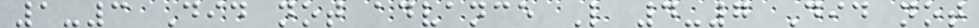1-3 Did not advance L 4-7 Did not
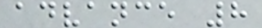advance 8
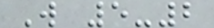W 5-2
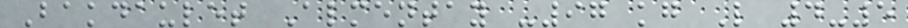Bakdaulet Almentay -97 kg L 4-5
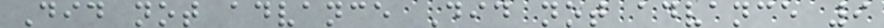Did not advance Did not advance 9
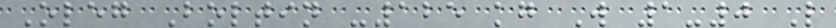Oleg Boltin -125 kg W 1-0 L
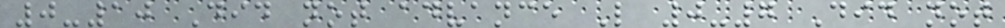0-10 Did not advance L 0-7 Did not
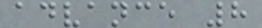advance 8
